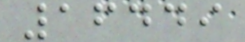16449
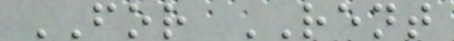FOR RENT
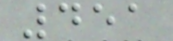451
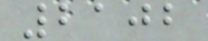2102
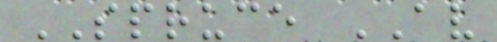SPRUCE AV
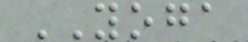YOGA
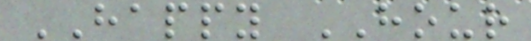HAPPY HOUR
